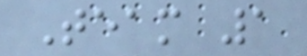Team 1
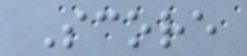Score
